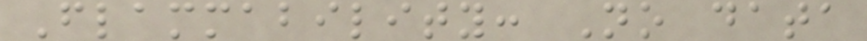Flammability: No data
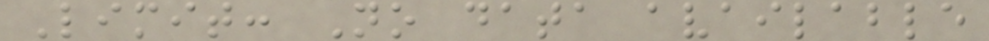Limit: No data available
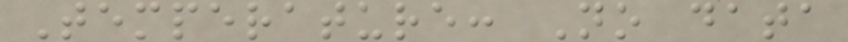Temperature: No data
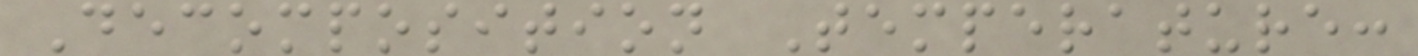Decomposition Temperature:
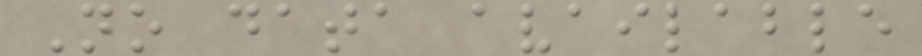No data available
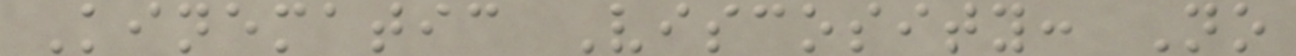Kinematic Viscosity: No
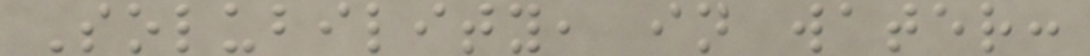Solubility, in water:
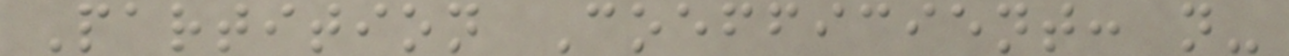Partition Coefficient: n-
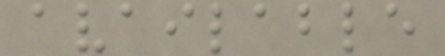available
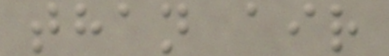than air
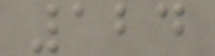124
